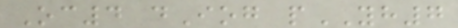Oc4 dIog pYH7
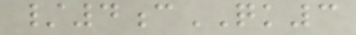/4cQK3
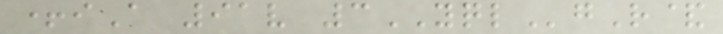+iA 91v 3YQLgR&
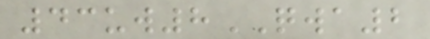43uw8QWA2
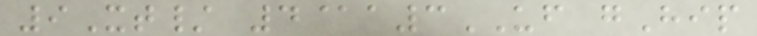9Xt/ 4@a3UF gHip
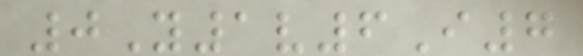0Y1v6I7
